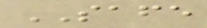SAFE
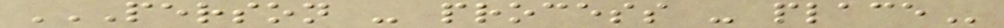PERSON - PROCESS - PLACE
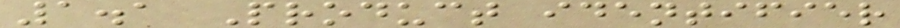1.1 Product identifier
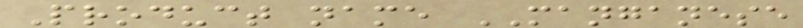Product name MANGANESE
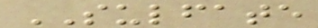SULFATE
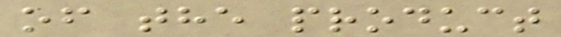of the product
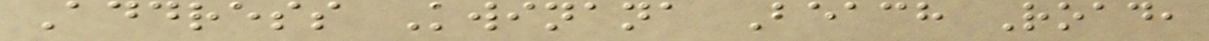Address Kwinana Beach Road,
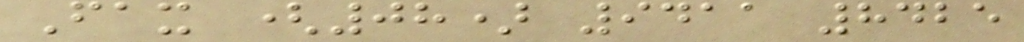Fax (08) 9411 8425
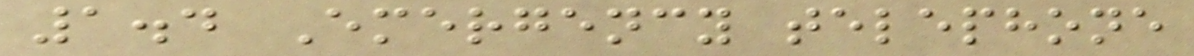1.4 Emergency telephone
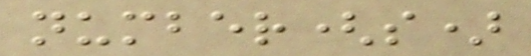number(s)
